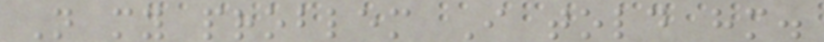Not my problem I told him.
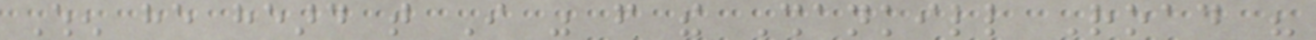When he heard that I was from the Shankill Road his
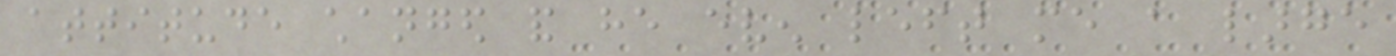attitude changed and he even left me a large
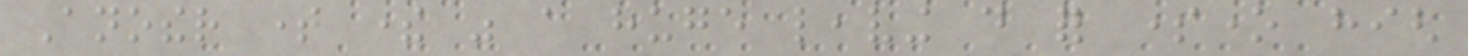Another time there was a huge leaving do for someone high
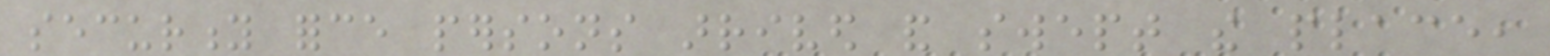security force persons arrived and swept the place,
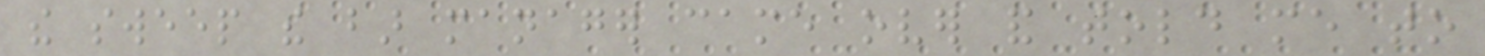the sweep the bar manager came over and told me to
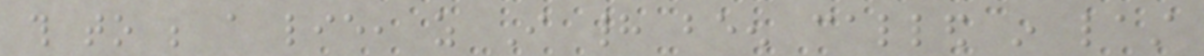this to be a lie, as I had been called in last
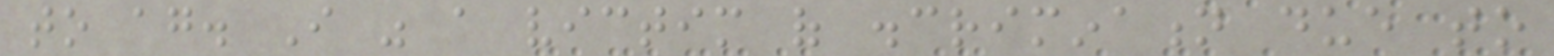to again. I was a victim of discrimination due to
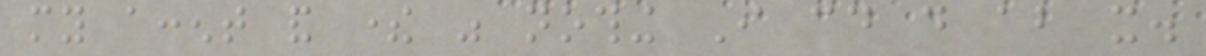my accent and there was nothing I could do about it.
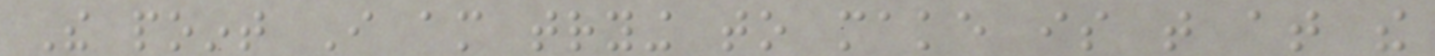The point I am trying to make is that at the
